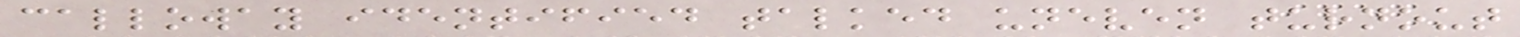calloway identified talked uneven turnout
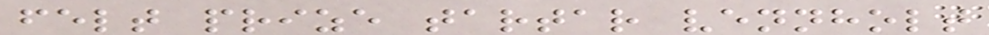felt prize tartar vennholt
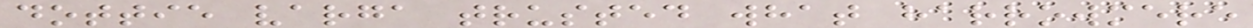dottie varga trusted what harrowmere
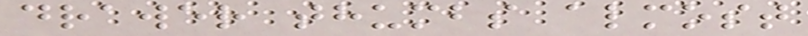drawer thumbs almost
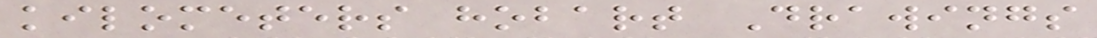kilometers hobart Drawings
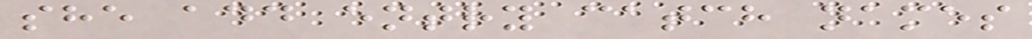she add entry catch names
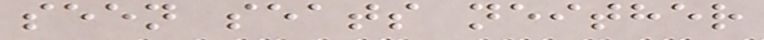seen seats neither
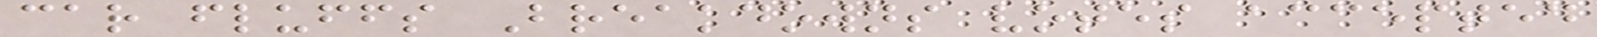car fluffs Breakdowns votes accepted
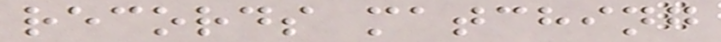records matching
